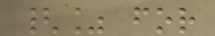{% for
